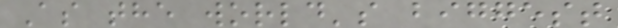As the world's biggest
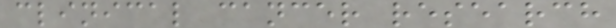clinical cancer research
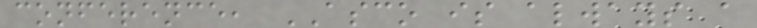conference, ASCO is always a
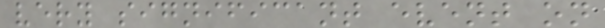very significant event on
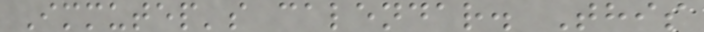Immutep's calendar. This
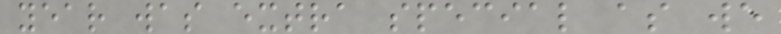year was extra special as we
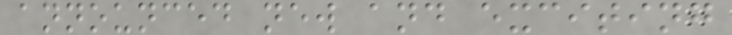announced new and exciting
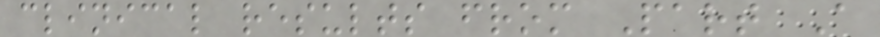clinical results from Part A
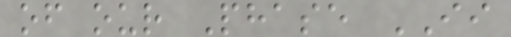of our Phase II
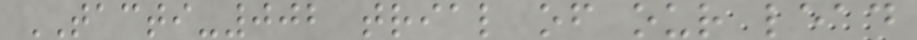TACTI-002 trial of our lead
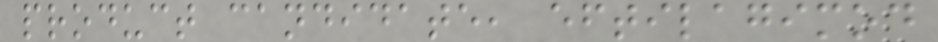product candidate, eftilagimod
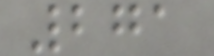271
